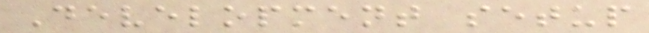Development setup
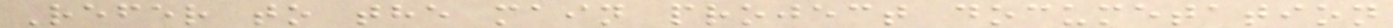Refer to the main project documetation
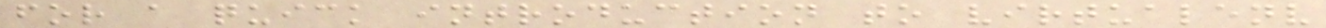for a quick introduction to virtualenv
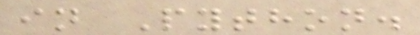in Python.
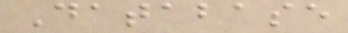Database
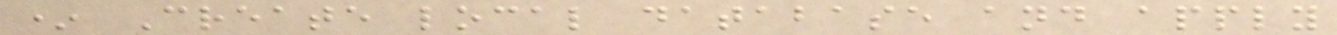* Create local database and apply
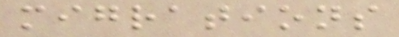migrations
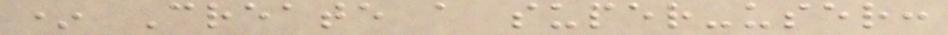* Create a super-user:
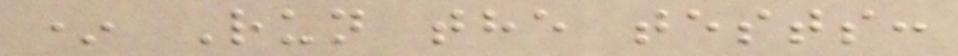* Run the tests:
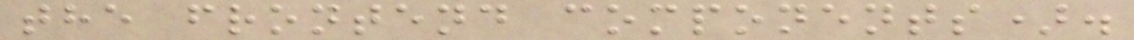the frontend components).
